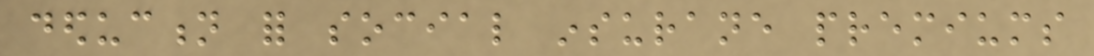deduction for social insurane premiums
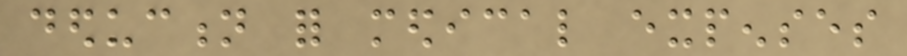deduction for medical expenses
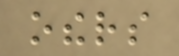others
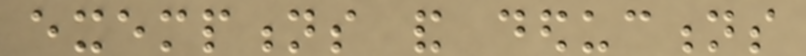exemptions and deductions
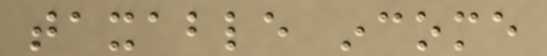taxable income
